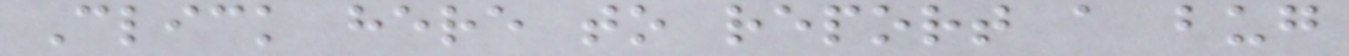Click here to report a bug
